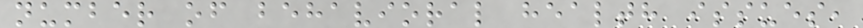number of behavioral health issues,
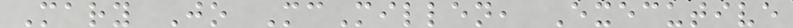Mary Jo McMillen, Executive
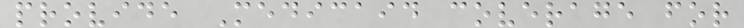provide Medicaid coverage for
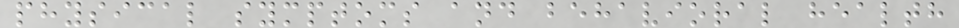physical symptoms and behavioral health
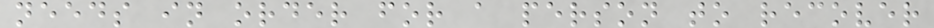needs in order for a person to recover
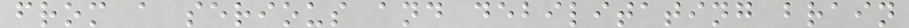from a serious and debilitating brain
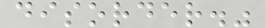disorder."
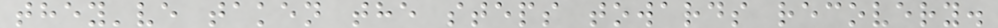they've taken the steps towards recovery.
